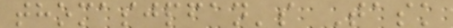thomasjpfan's Task
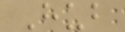Hub
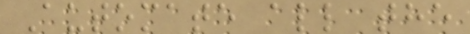Automate all the
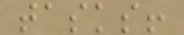tasks!
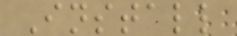Install
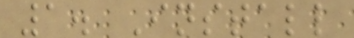1. Install
